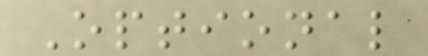Optional
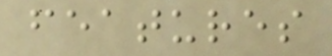features
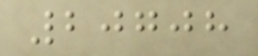20708
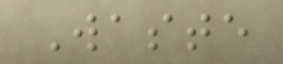Waste
